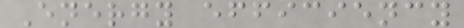Energy efficiency
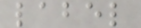label
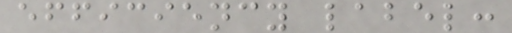efficiency label:
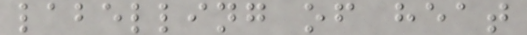labelling of heat
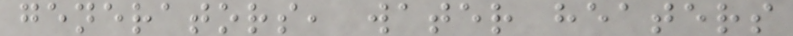generators, water heaters
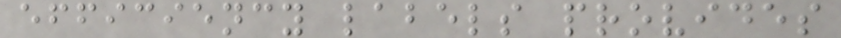efficiency labels provides
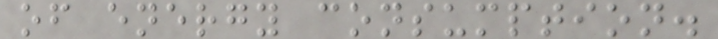of energy consumption.
